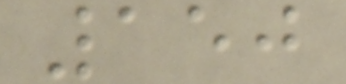150
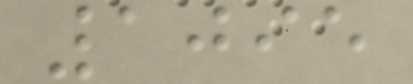1095
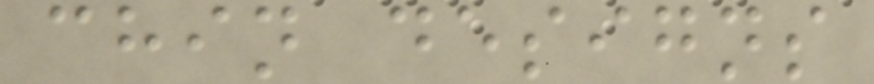chin designs
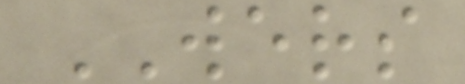WERS
